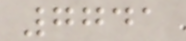7741
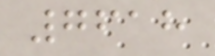7618
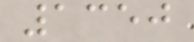1350
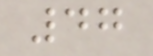47
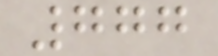777
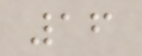16
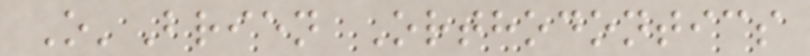O'Brien Orthodontics
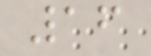16
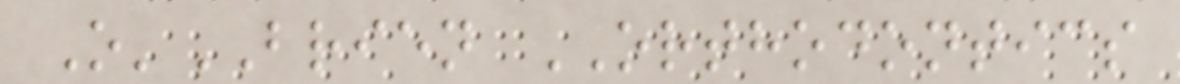O'BRIEN ORTHODONTICS
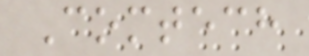Comtech
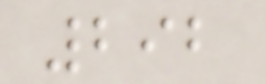292
